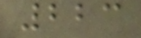223
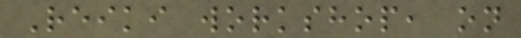Reiki workshop, on
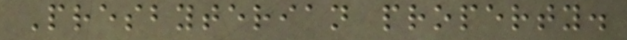Presbyterian property.
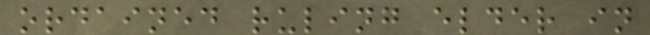ordained ruling elder in
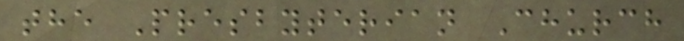the Presbyterian Church
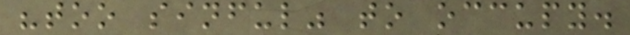"too sinful" to occupy.
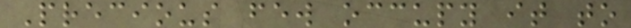Precious few occupy it to
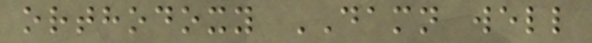orthodoxy DAMN well
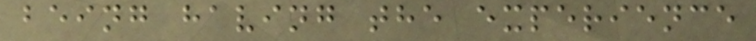being having the experience
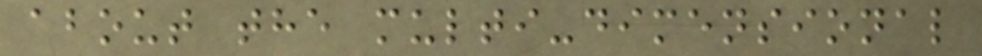about the multi-dimensional
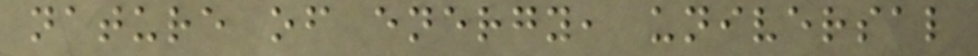nature of energy, universal
